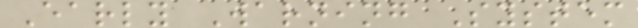Early Warning System
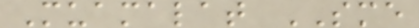Muamalat SME
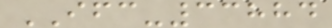IFC-33884
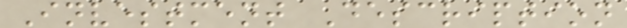Investment Description
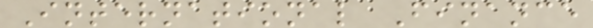International Finance
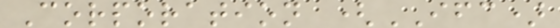Corporation (IFC)
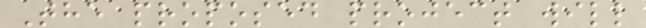The proposed project will
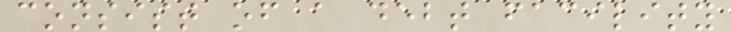consist of a debt facility
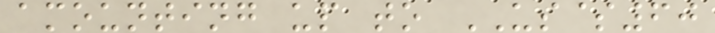amounting up to US$60
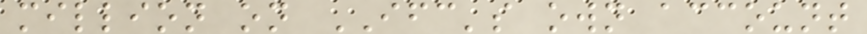million on IFC's own account
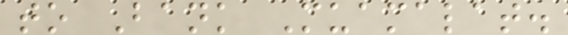to Bank Muamalat.
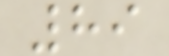89
